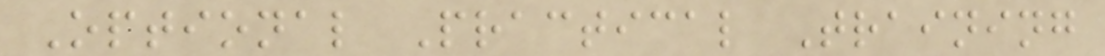Optional Practical Training
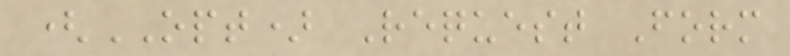(OPT) Request Form
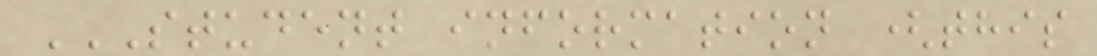STUDENT INFORMATION (THIS
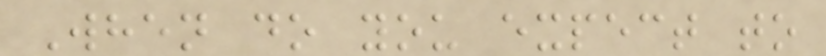When do you expect to
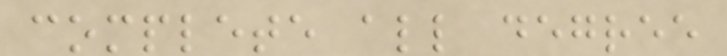complete all degree
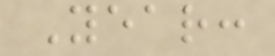Year:
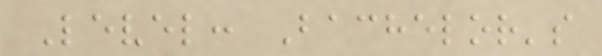Level: Bachelor's
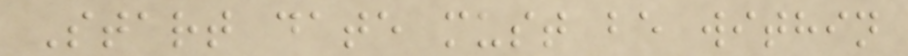Start date must be within
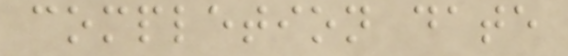completion date
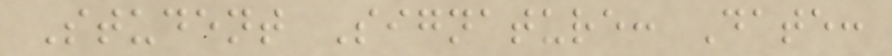Student Signature: Date:
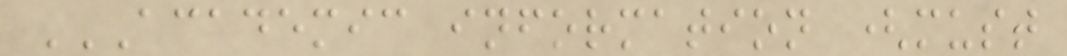ACADEMIC INFORMATION (MUST
